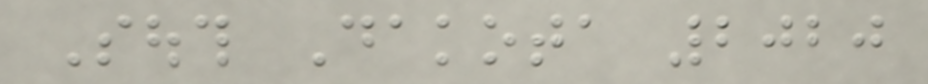South Dakota 2020
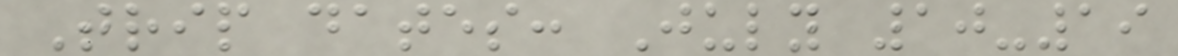Trip dates: July 10-19
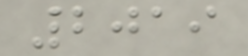2019
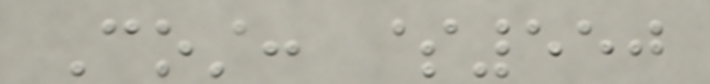Cost: $550
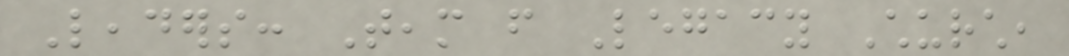Leaders: Team from Legacy Church,
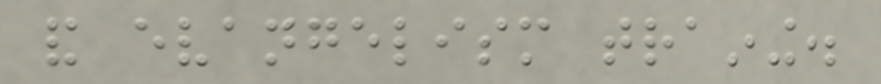and evangelism training.
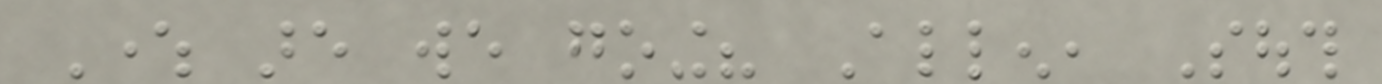Where are we going? Allen, South
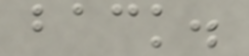back.
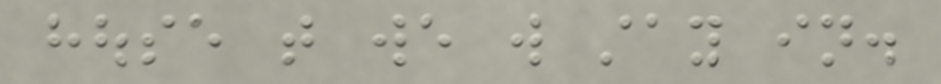house that we will stay in.
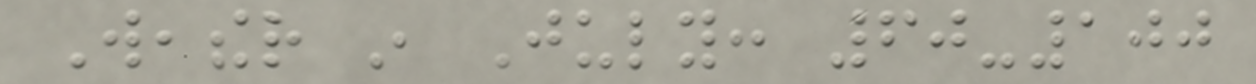Weather in July: 60-100
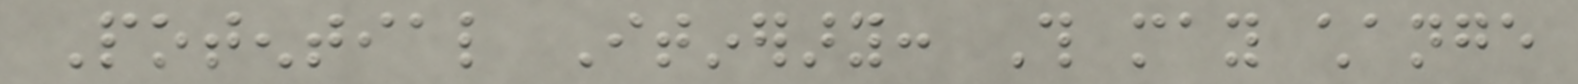Potential Itinerary: This may change
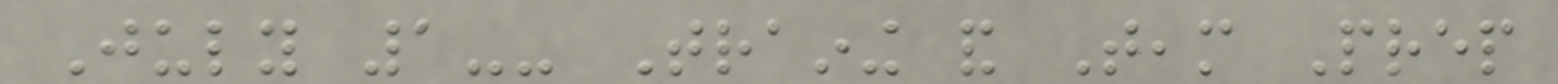July 1-- Training and Team Prep
